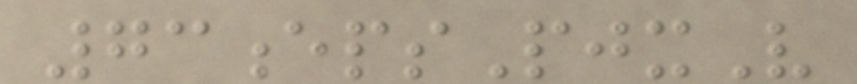73epsPjxV
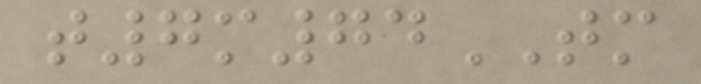t7m74TM
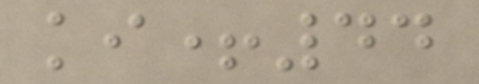ki+44
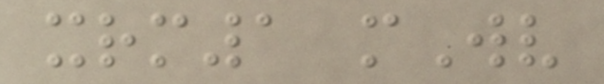xrm1 mWv
